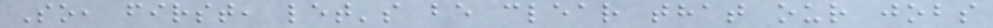So, first, let's be clear that our jobs
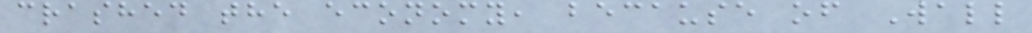crashed the economy, because of Wall
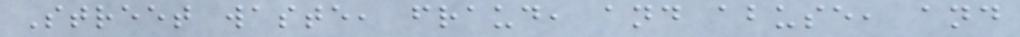Street waste, fraud, and abuse, and
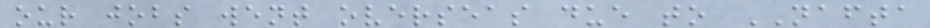our jobs went overseas due to NAFTA
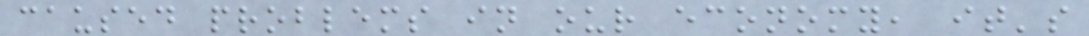caused problems in our economy, it's
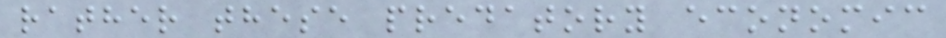rather these predatory economic
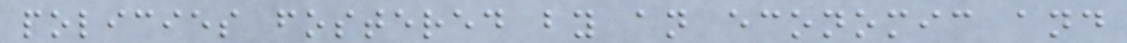policies fostered by an economic and
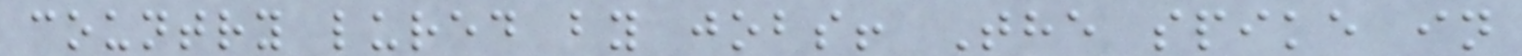country lured by jobs! The spike in
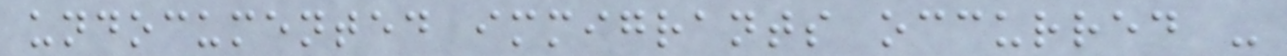undocumented immigrants occurred -
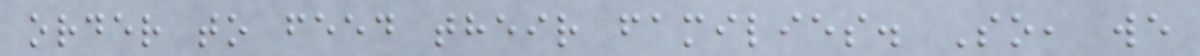order to feed their families. So, we
